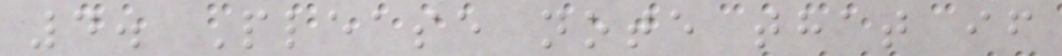4. Please note that if
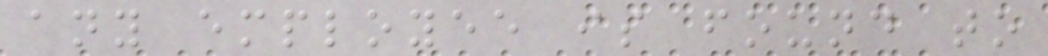any employee is found to
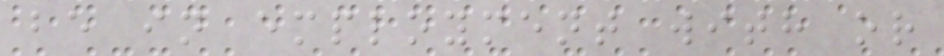be in employment with or
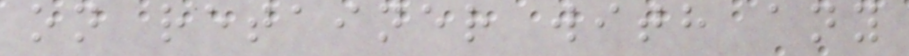on retainer with any
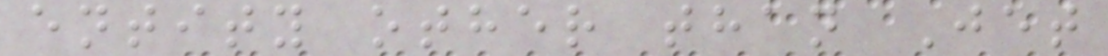entity other than Jet
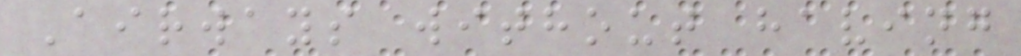Airways without having
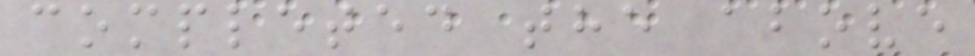completed the above
